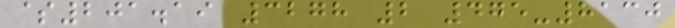$201.19 3278 2 475-8130
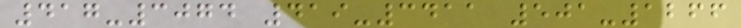417-3074 419-3411 501-1266
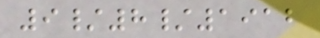9/8/1912
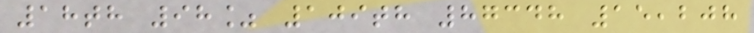18th 98% 109th 87348 15,208
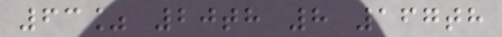63% 20th 8 167th
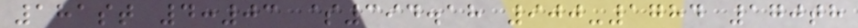181st 4:03 $394.18 900-1784 170th
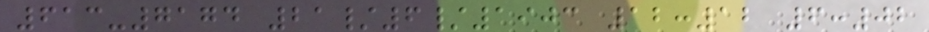613-7174 21/6/1903 12:12 6:02
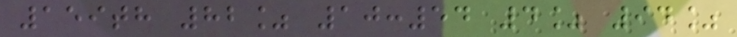159th 82% 10:54 4% 94%
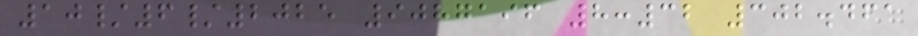10/6/2025 9087196 8:32 302.461
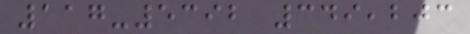117-5392 349,203
